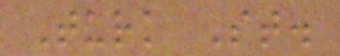Turk St.
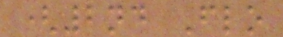(2nd Flo
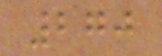270
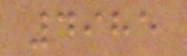4985
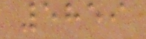5859
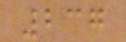237
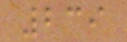239
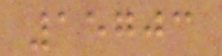15703
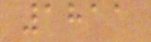1811
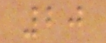20
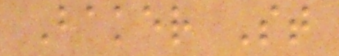Baker St
